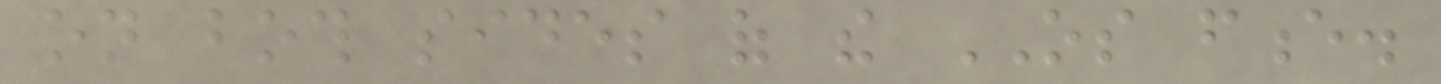on both sides of the OS fence.
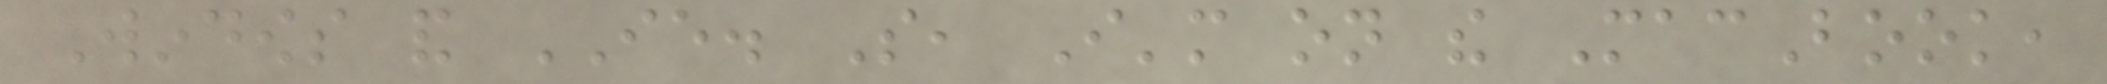Windows and IE. So, I'm on the MacBook,
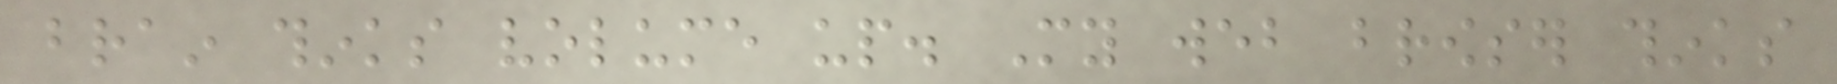brain thinks volume up. My web browser thinks
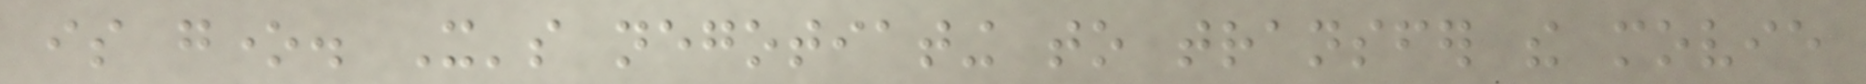is gone. It's negotiating to transfer the movie
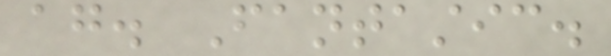again. Fantastic.
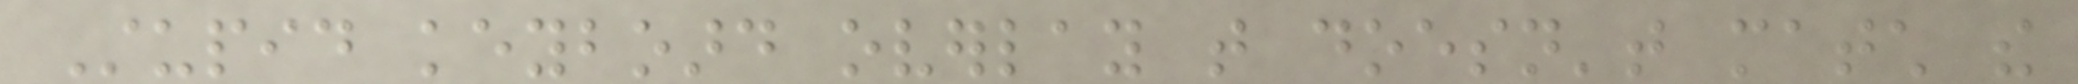Stupid keyboard overlay that doesn't match the
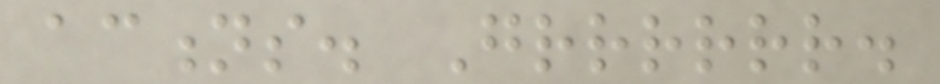actions. Grrrrrr.
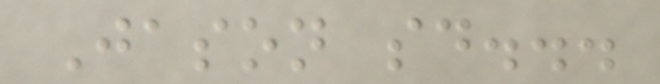Jason said...
